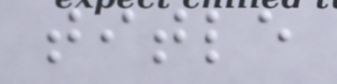title
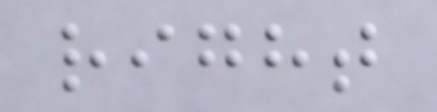right
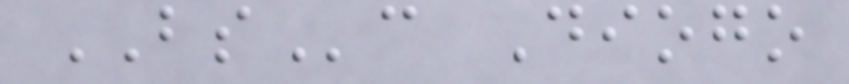BSc Diogo
